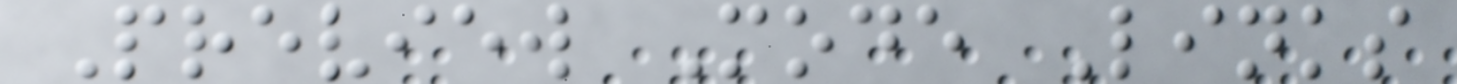Preview Mode Links
